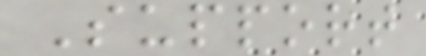Support
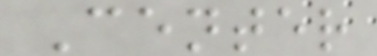Center
